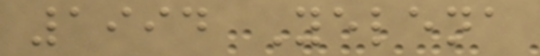1994 Yelena
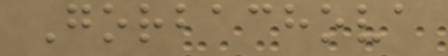Gorbachova
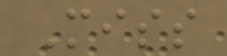Miss
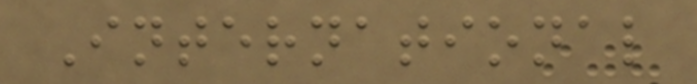International
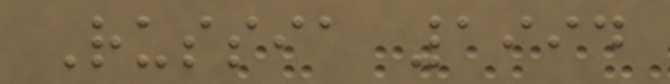Russia 1994
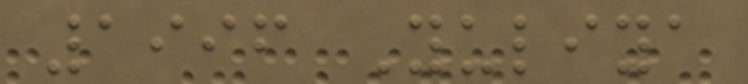1996 Yuliya
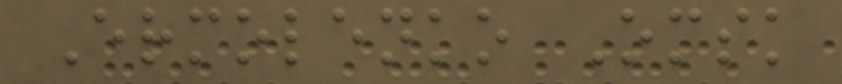Ermolenko Omsk
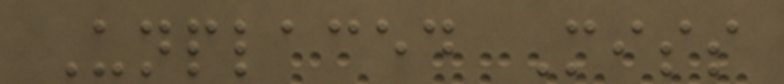Unplaced Miss
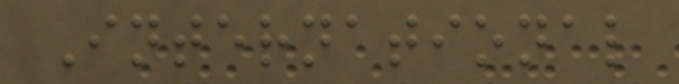International
